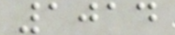1014
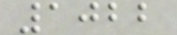1022
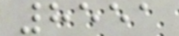8551
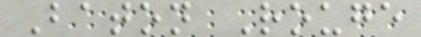Baton Rouge
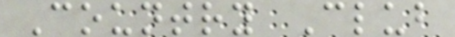Country Club
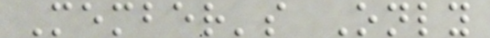Member's Only
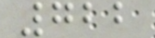722
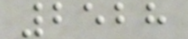2528
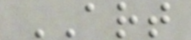ART
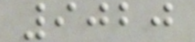9020
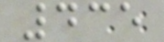435
